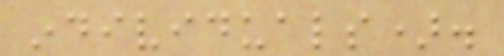individuals).
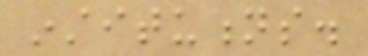institutions.
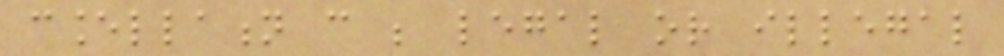cancellation can be legal or illegal
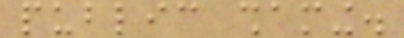public shaming.
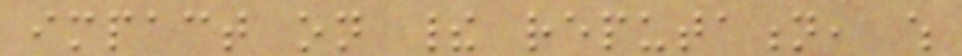impact on their reputation, which
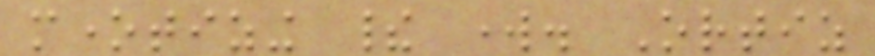monetizing their work. Ortiz
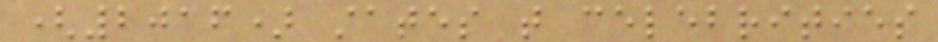(2016) states that celebrities
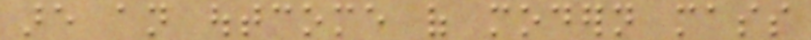are an outcome of modern mass
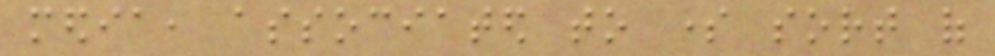media, associated to some sort of
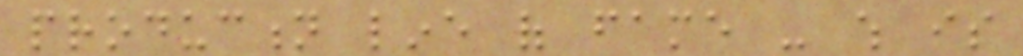production line of fame - which is
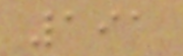191
